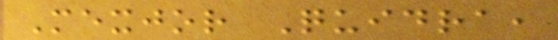Mexjor Quidra,
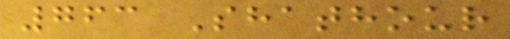763 Shathour
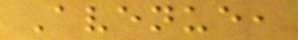Avenue,
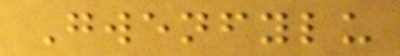Gwenfylu
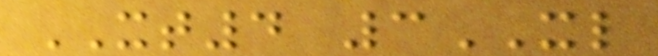XT4 3XL
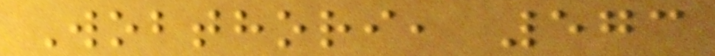Wobthori, 573
